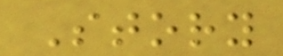Story
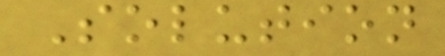Solution
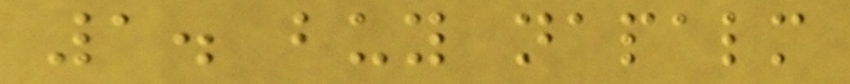1. buy napalm
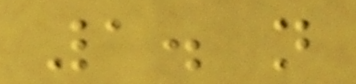1. n
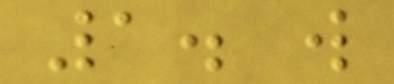1. w
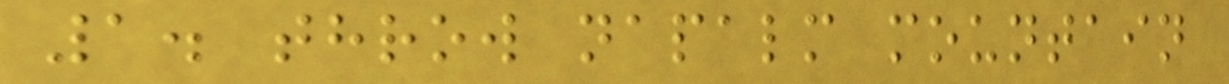1. throw napalm mountain
